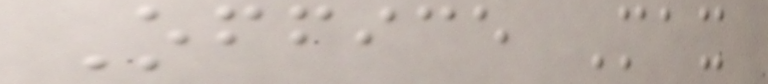Office Max
